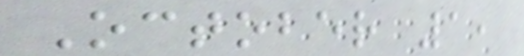October 1,
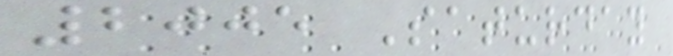2005 Saturday
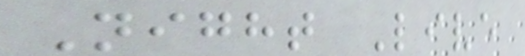Night Live
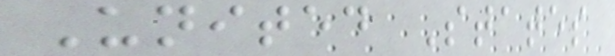United States
